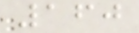160
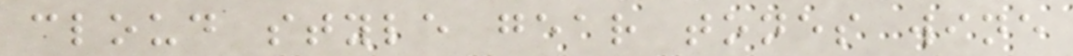cloud style gear tones wine
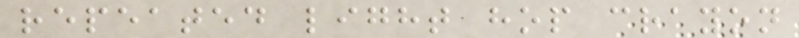repeated light hop crayon
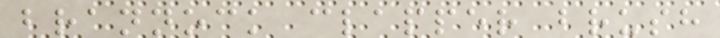brannock clapper brush
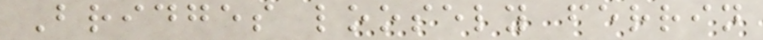Bridges loosely ferrin
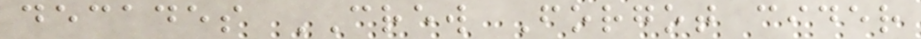decades CREW Forgot cider
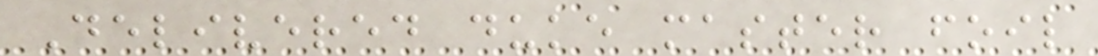Delivered duke master foil
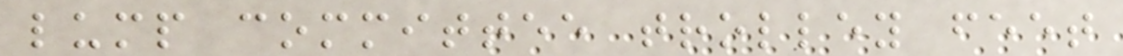lump committee trolley feet
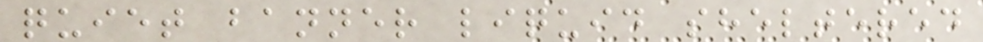quiet banner liquid sheltered
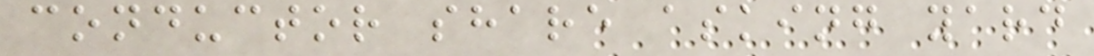conductor share asking yard
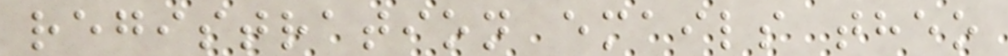registration emails theo
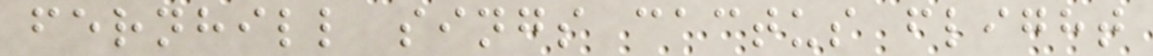fernhill sings cactus flight
